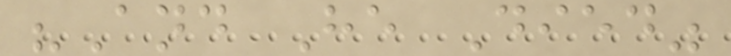"And He Died"
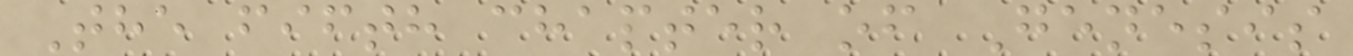The fifth chapter of Genesis
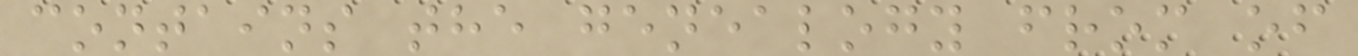contains the genealogy from of
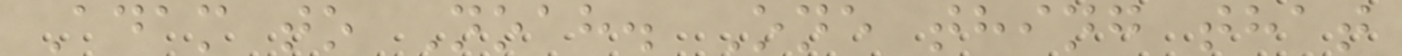Adam to Noah. One thing that
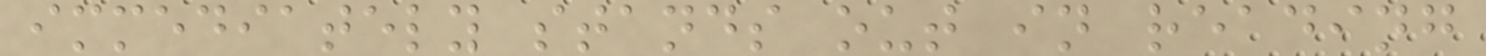immediately stands out in reading
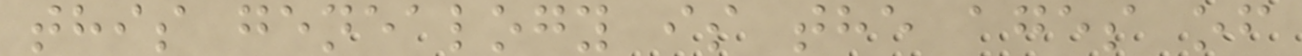this genealogy is the ages of
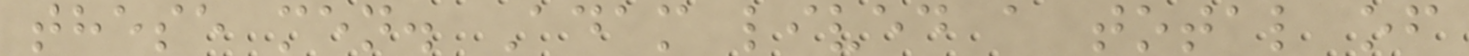these men. Adam lived a total of
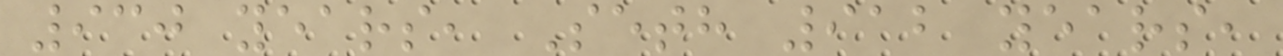930 years, Seth 912 years,
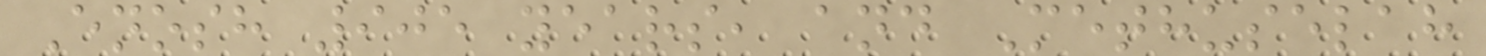Enosh 905 years, and Methuselah
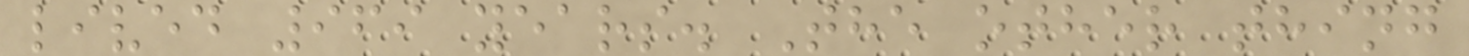lived 969 years. The other thing
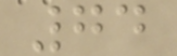74
